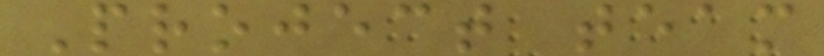Project team
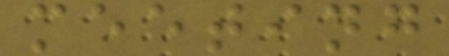meeting
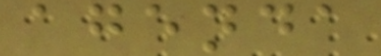agenda
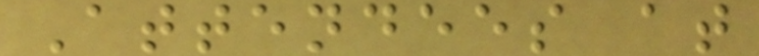Attendees at
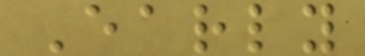Early
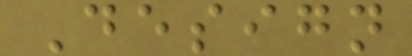Design
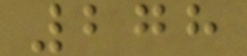278
